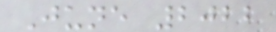June 2022
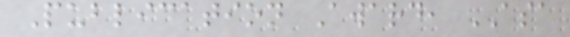Publication Award, ASA
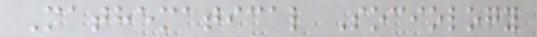Mathematical Sociology
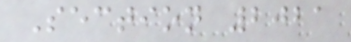Section 2021
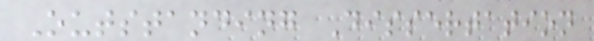Outstanding Dissertation
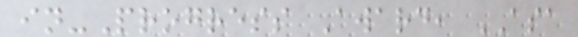in-Progress Award, ASA
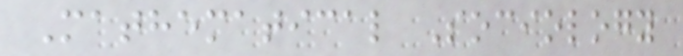Mathematical Sociology
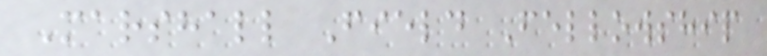Marshall Field Fellowship
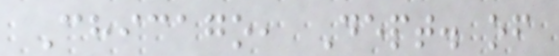Chicago, Dept. of
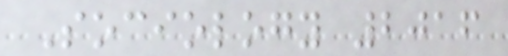Sociology 2016
